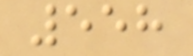558
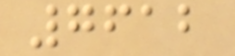7612
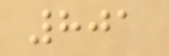801
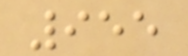955
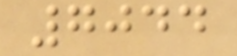7044
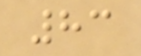83
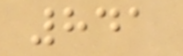841
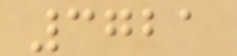3721
